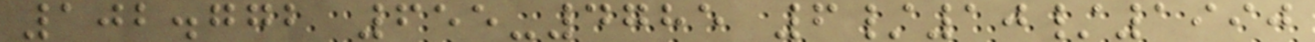102.772 655-4785 6/10/1990
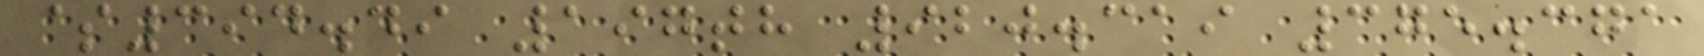$394.49 197th 920.319 375.371
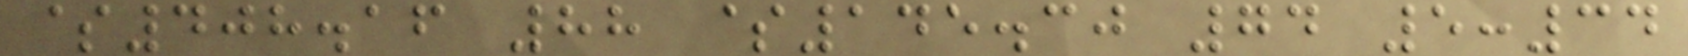$408.16 88 $145.30 74 5:34
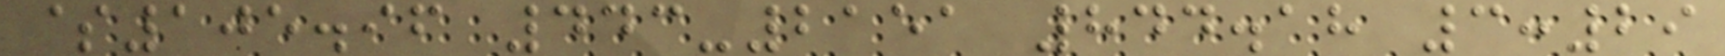$105.96 443-2151 844.18 3:29
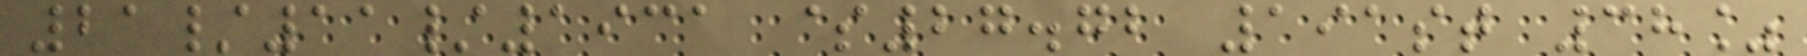21/11/1931 $27.72 191st 38%
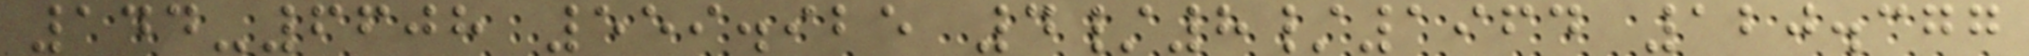144-6608 559.925 4/8/1964 120.377
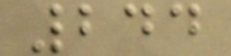244
